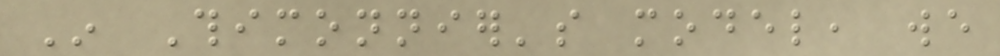In Thimonnier's model, we
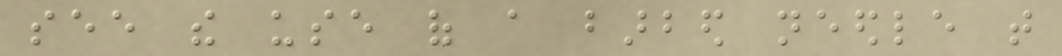see the use of a barbed needle that
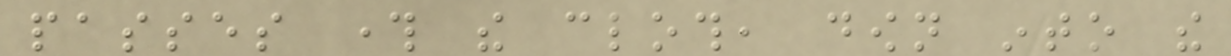passes through the cloth, down into the
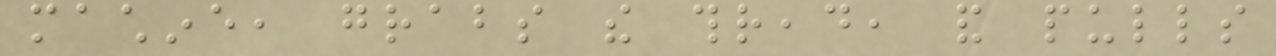machine, grabs the thread, and pulls
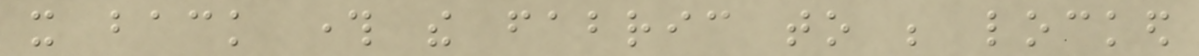it back through the fabric to be locked
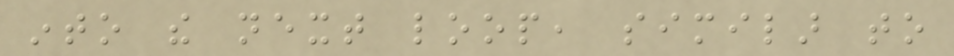into the next loop, similar to
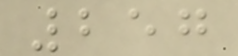257
